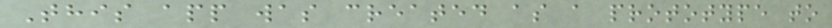This app was created as a prototype to
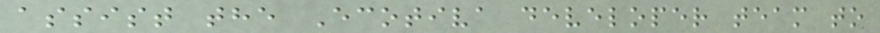assist the Ecotiva developer team to
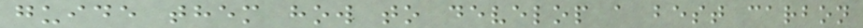guide them how to develop a best carbon
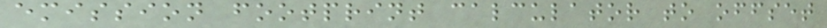emission footprint calculator to offset
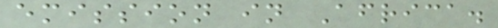emission in Africa.
